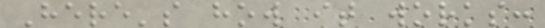Here's how it works:
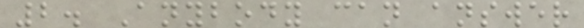2. Anybody can answer
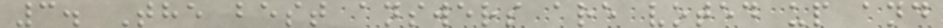3. The best answers are voted up and
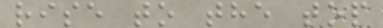rise to the top
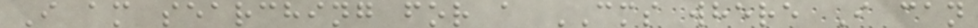I am searching for a CMS where I can
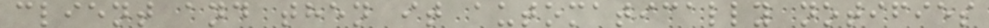client and then it automatically notifies
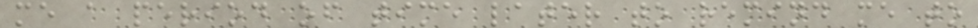me a period of time later to remind me to
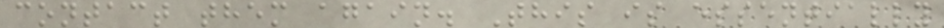contact them again. This is essentially
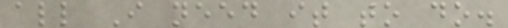all I need it to do.
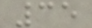35
